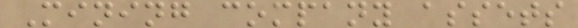Mining company assets
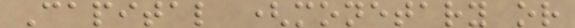Capital (monetary or
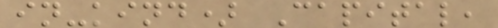in-kind) Capital,
